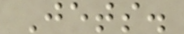Jets.
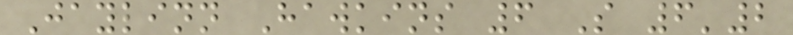Jaylinn Hawkins 6 S 6'2
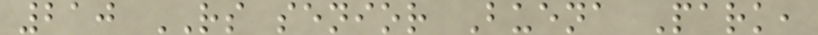210 RS senior Buena Park,
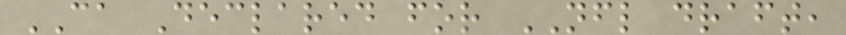CA Declared for NFL draft,
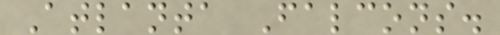Atlanta Falcons.
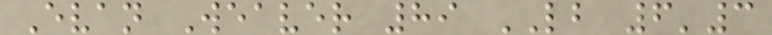Evan Weaver 89 LB 6'3
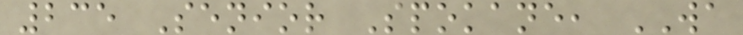235 Senior Spokane, WA
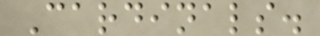Cardinals.
